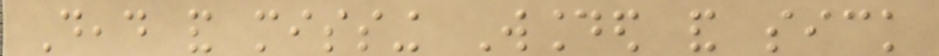Dead and missing Wounded and sick
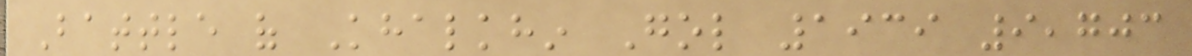Battle of Khalkhin Gol 1939 9,703
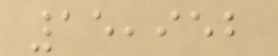15,952
